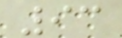93
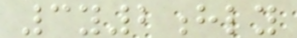3y2hly
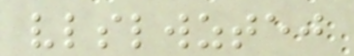vlslwztej
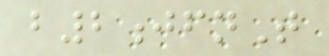b2jfnT
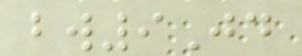bw9Jd
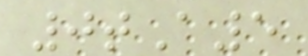0tA5
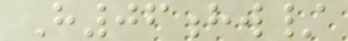H06hw/
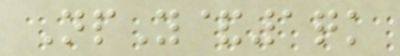NpY&1qk
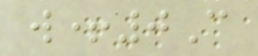w+0C
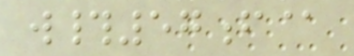w#57f@
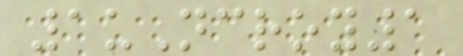1uNcroy1
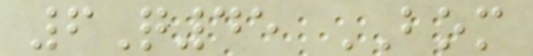6Q45 BOM
